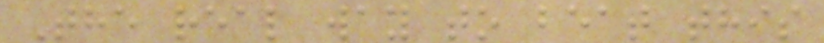The real way to beat this
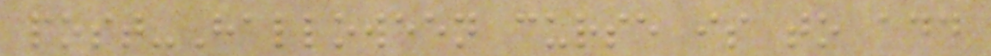post-Halloween curse is to add
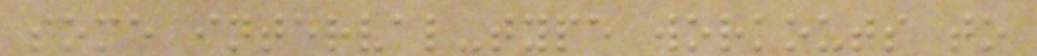some interval-type workouts to
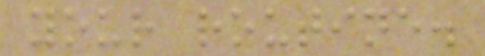your routine.
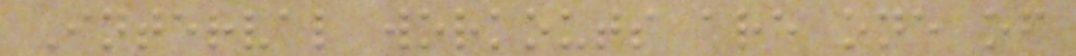Interval workouts are one of
